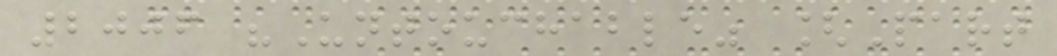2006 "Untouchable" [Part
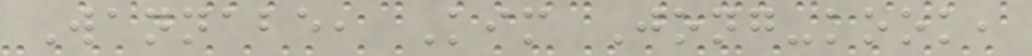Wannabe, Kim Jong-kook,
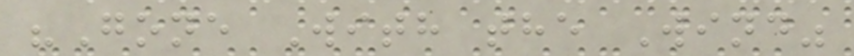"Gone With the Wind"
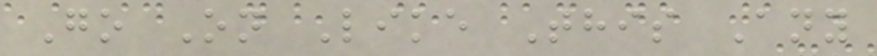Go On Like This Any
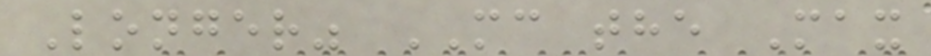Longer" MC the Max
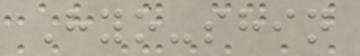Hyo-shin
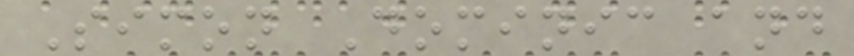Simon Dominic and
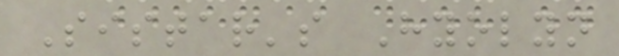Sistar's Hyolyn
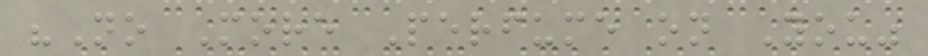"No More Perfume on You"
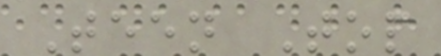Teen Top
